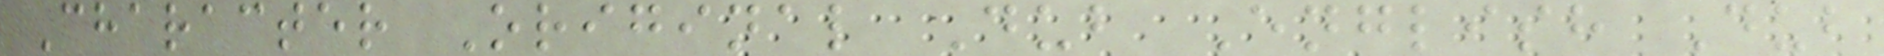Character Original Dub English Dub
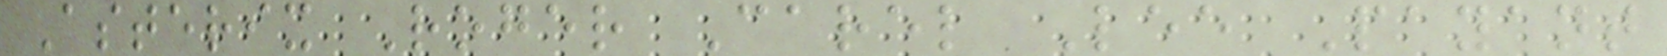Asterix Roger Carel Lee Payant
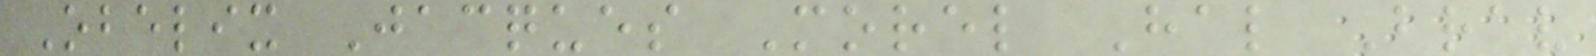Obelix Jacques Morel Hal Brav
